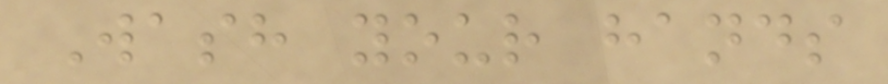Wash your hands
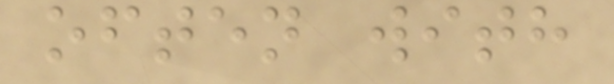often with
